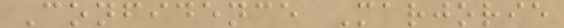Confidence Marjorie
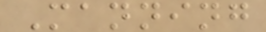Manning
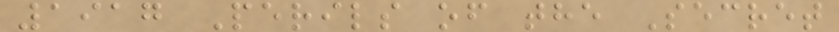1917 Perils of the Secret
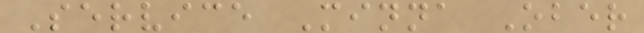Service Minna Ober
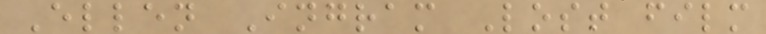Ellen Ingram Lost film
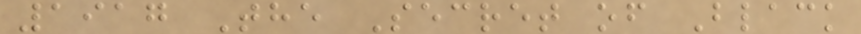1917 The Secret of Black
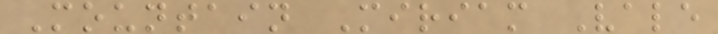Mountain Miriam Vale
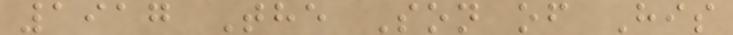1917 The Son of His
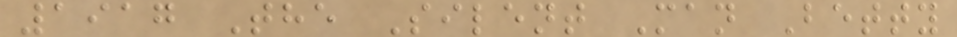1917 The Silent Man Betty
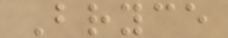Bryce
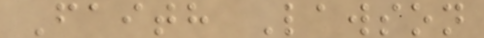Faith Lawson
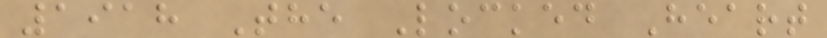1918 The Locked Heart
